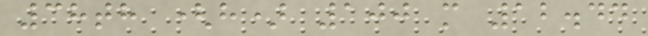38th (h) 100 m 12.44
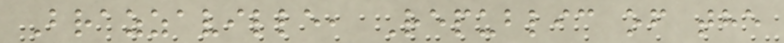Brazzaville, Republic of the
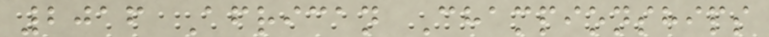2016 African Championships
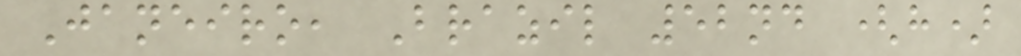Janeiro, Brazil 52nd (h)
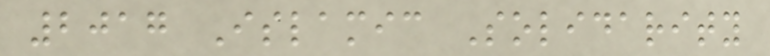2017 Islamic Solidarity
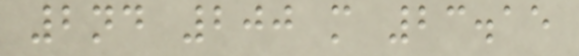2nd 200 m 23.15
